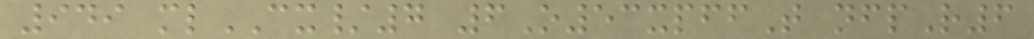949 mlCX/7 6O53xpffT nfpR6
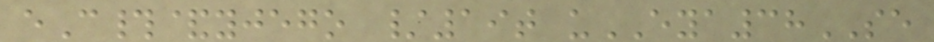eC#&yjego /19t uEYA38SE
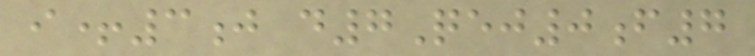i+3j d7Qej0f7
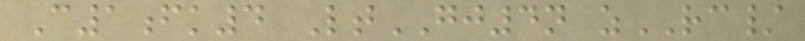C1fk4 LtGJ4n zRC/
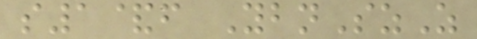s1&f YbnSzZ
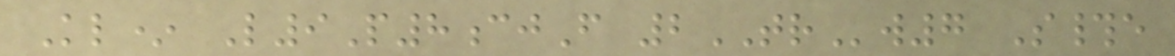Kl* L9P8cjF 2TRw7 S#e
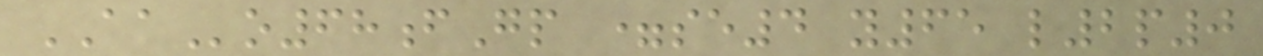AAo68fGp =se4 y65 l2p0
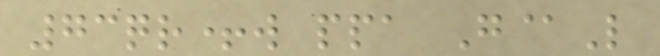73qr+w ppa G@L
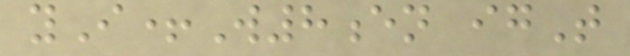yI+W8en igT
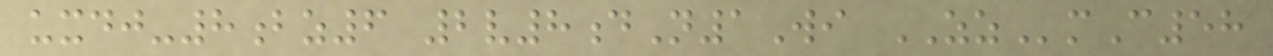uxdj-8bz6 2v8dN1Wi ZZmC58
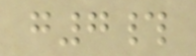g7#
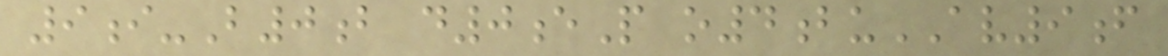9i-B0b d0eP o4buAV9f
